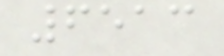6513
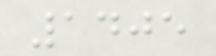1405
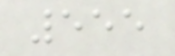555
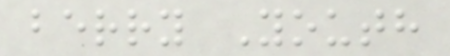berry Youth
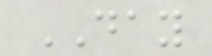DAY
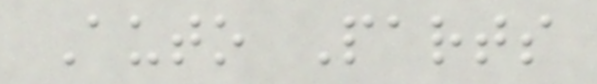Auto Parts
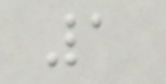1
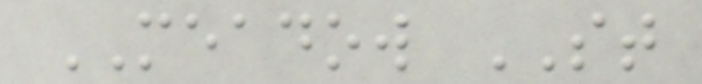MEADOW ST
